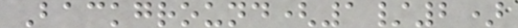Background(1/2)
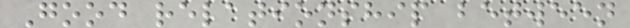Good relationship between
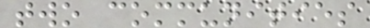two communities
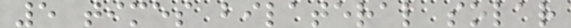5 times bilateral solar
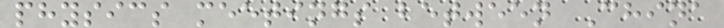physics meetings between China
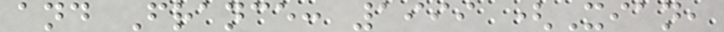and France: 1999 (Xian,
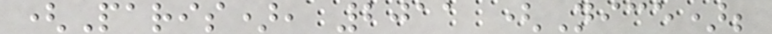(Paris), 2011 (Nice);
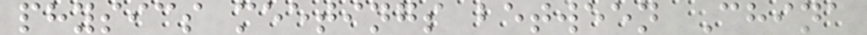physics meetings between China
